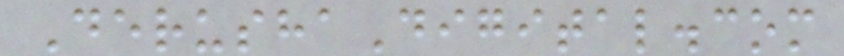DerushaDigital.com
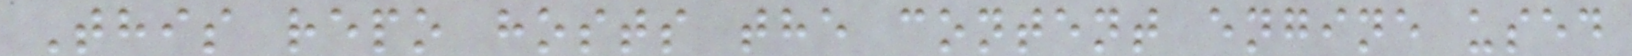This repo hosts the content engine used
